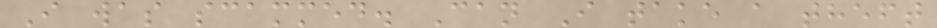I was scammed. Can I take a theft
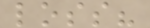loss?
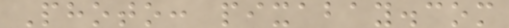Photo: pixabay.com
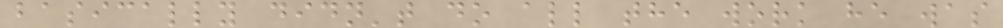basically didn't do all the work he was
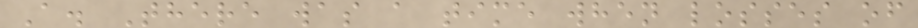A. There was a time when losses of
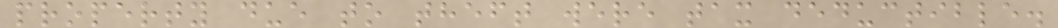property due to theft were tax deductible.
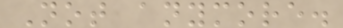Not anymore.
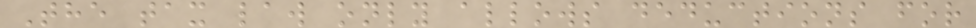The tax law only allows deductions for
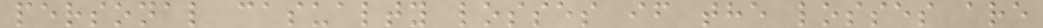personal casualty losses if the losses are
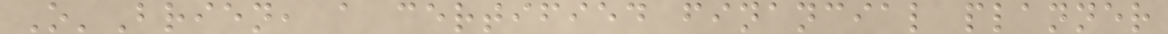O'Brien, a certified financial planner
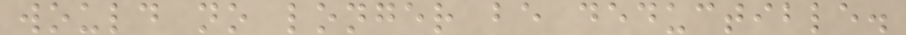would no longer be deductible.
